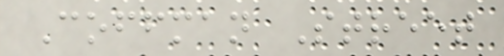Coffman Street
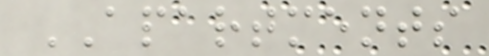APARTMENTS
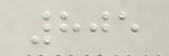805
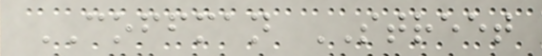COFFMAN STREET
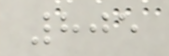805
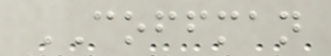COFFMAN
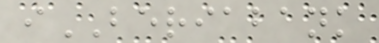iBERIABANK
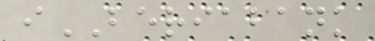iBERIABANK
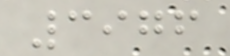3976
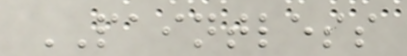PAINTLESS
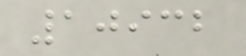10932
